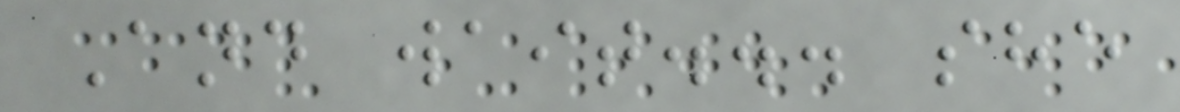And wait... she
